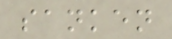sanken
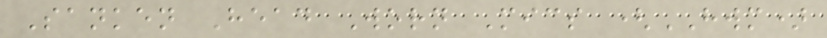Sanken Head Worn Mics (HWM)
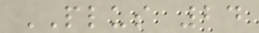PLUS 24
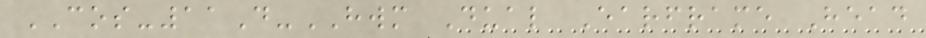COS-11D-HWM Dual Earframe Head
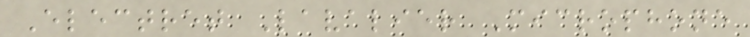Electret Lavalier Microphone
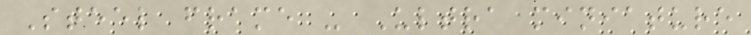Steel frame - Ultra miniature
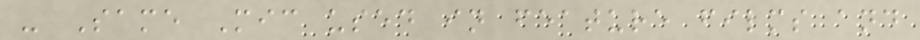- Same Mic used in feature films and
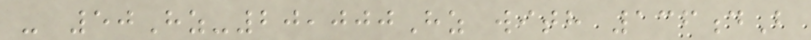- 50Hz-20,000Hz with 136dB
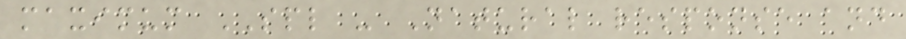maximum SPL - Natural response and
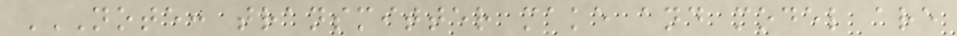NOTE: TRANSMITTER MAKE AND MODEL ARE
